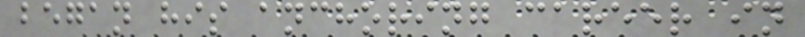began his anchoring career in
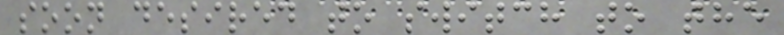soon desired to switch to the
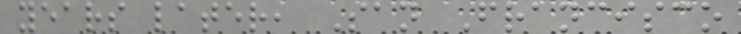years later, San Francisco
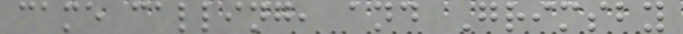came calling, and Grimsby
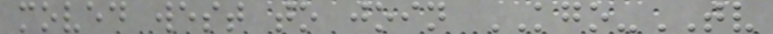moved west to join KGO-TV
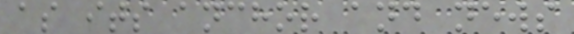as its anchor and news
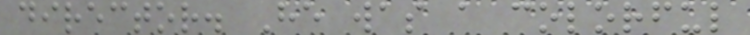director. He was a colorful
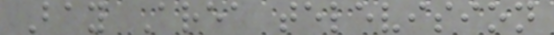Bay Area television
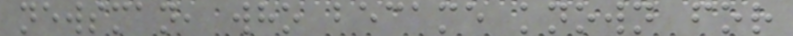newsman, who became known for
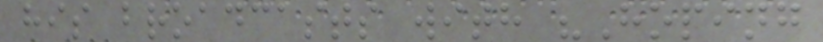his broadcasts with "Hoping
